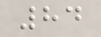84
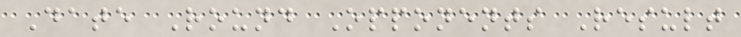Date Round Opponents Result
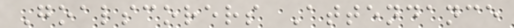Goalscorers Attendance
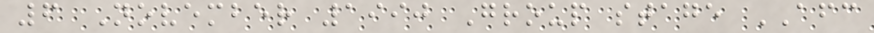6 November 1990 Group stage AFC
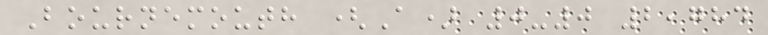Bournemouth (A) 0-0 2,784
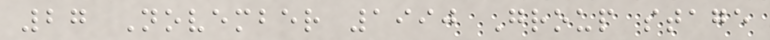27 November 1990 Group stage
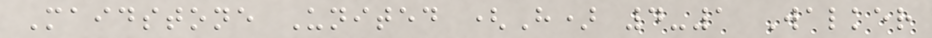Maidstone United (H) 4-1 Walker
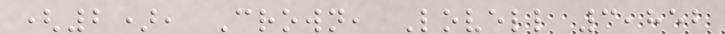(2), Crown, Lovell 3,852
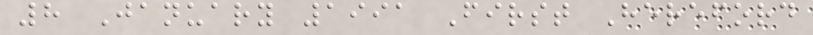8 January 1991 First Hereford
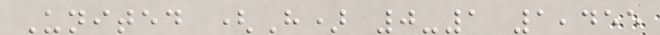United (H) 0-1 1,455
